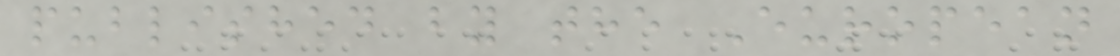published by the European
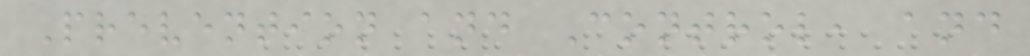Prevention and Control, and
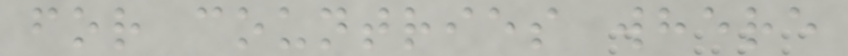for countries where
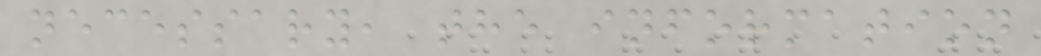necessary, the information
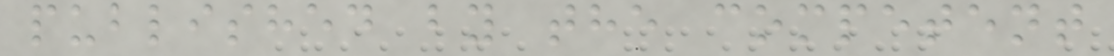published by the competent
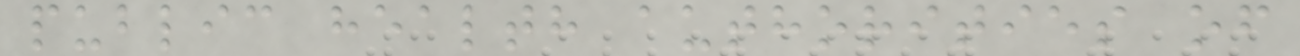public health authorities of
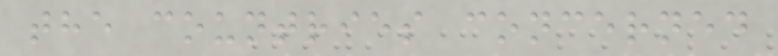the countries concerned
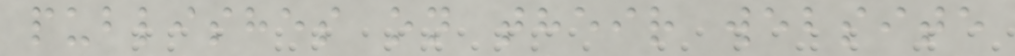publishes on their website
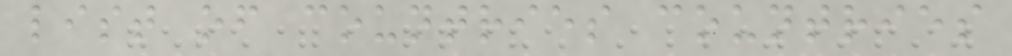list of countries countries
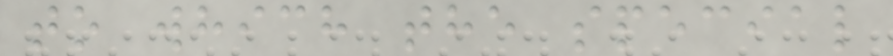to which the special
